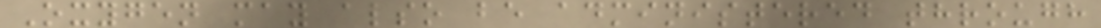Oxygen may also be administered through
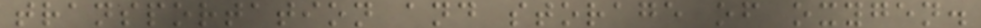transportation and storage of oxygen.
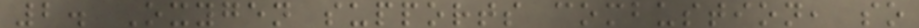2. Oxygen supports combustion, so
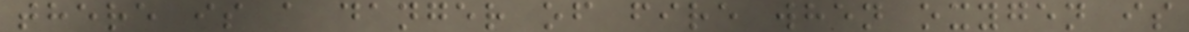there is a danger of fire when oxygen is
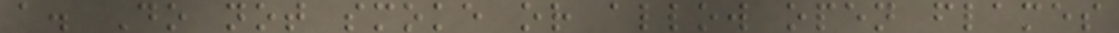a. Do not smoke or allow open flames
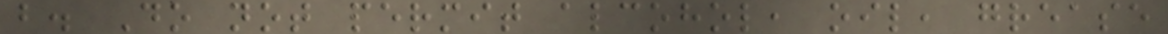b. Do not permit alcohol, oil, grease
